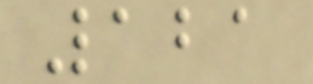121
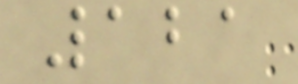121
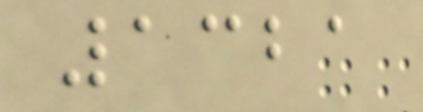1321
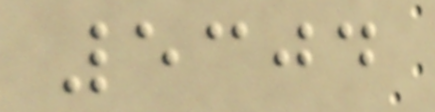5304
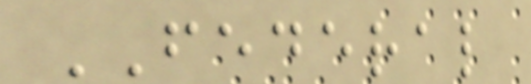FEDERAL
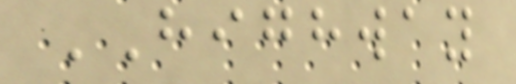HIGHWAY
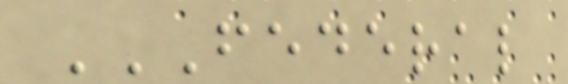FEDERAL
